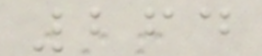264
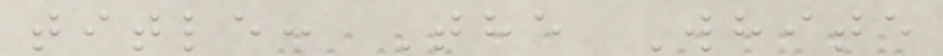title: The White
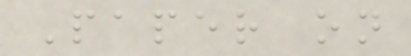Paper on
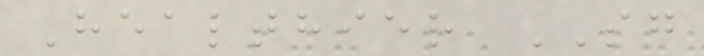Healthier SG
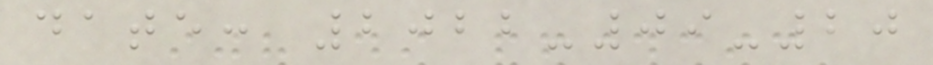date: 2022-09-20
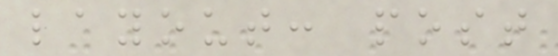layout: post
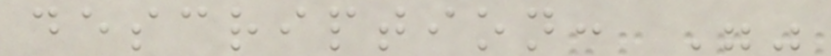description: ""
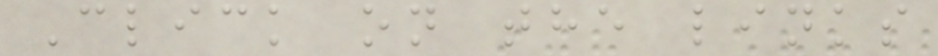Click on the links
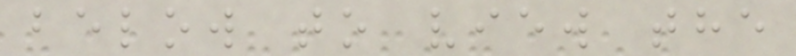below to view the
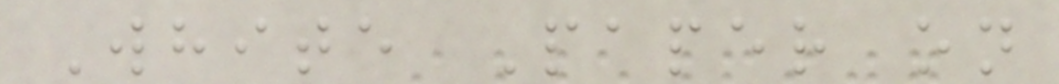White Paper on
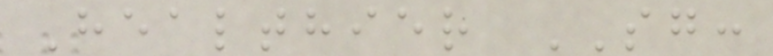Healthier SG:
